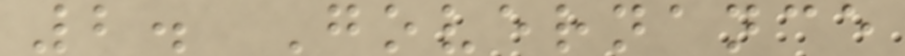2. Governance
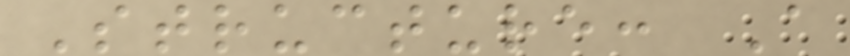Structure: A
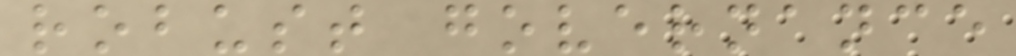robust governance
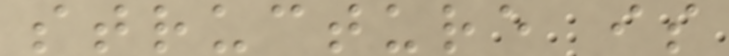structure is
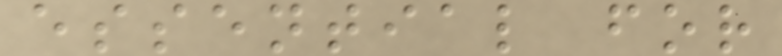essential for
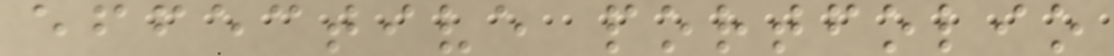effective portfolio
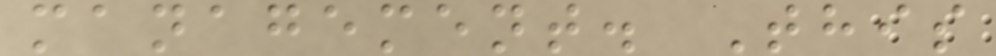management. This
